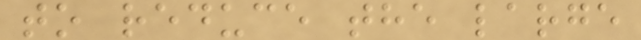to reduce the large
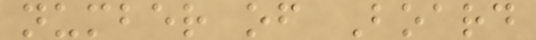number of Board
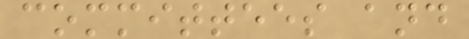committees and
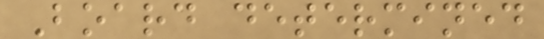Board determined
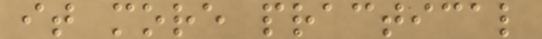it more practical
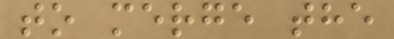to merge the
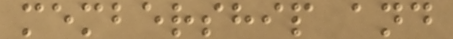membership and
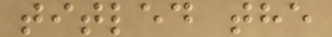titled the
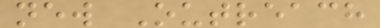new Outreach
